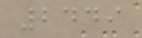2449
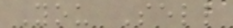You Sell
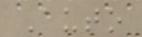Auto
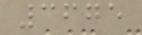3675
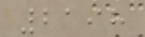2198
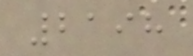2198
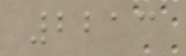2213
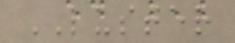LUSTER
